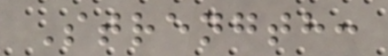Strength:
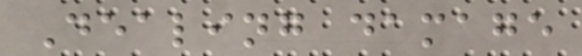Dealing damage
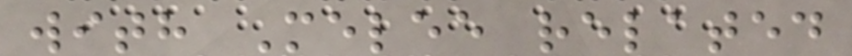with Melee related
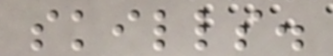skills.
